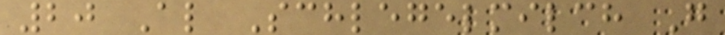20 Al Schlegelmilch G
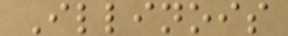Illinois
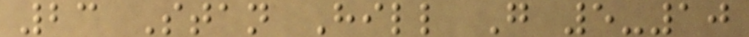23 Stan Hill G 5-10
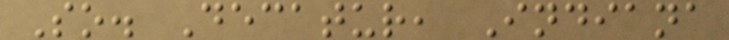So. Decatur, Indiana
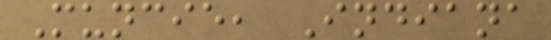Muncie, Indiana
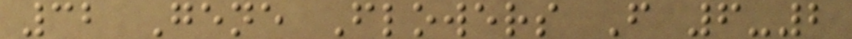32 Gene Flowers F 6-2
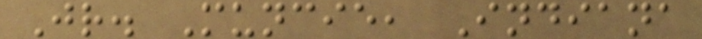Jr. Muncie, Indiana
